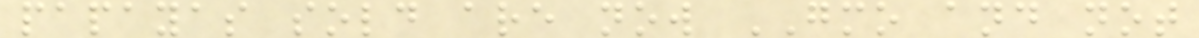papayas sold are now GMO and not
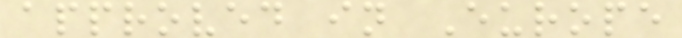approved in Europe
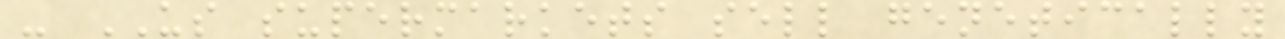- US supermarkets sell genetically
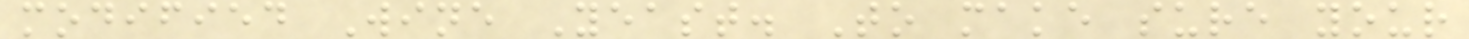modified Wine Yeast. To make sure your
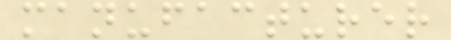manufacturer
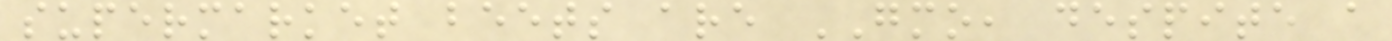supermarket beets are GMO, despite a
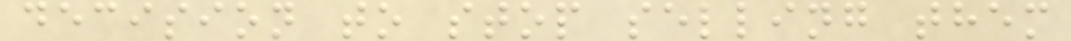decision to stop selling them
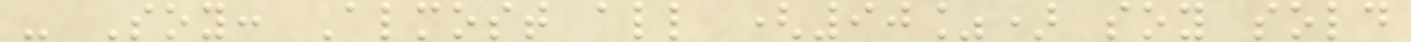- Soy: Almost all (90%) soy sold
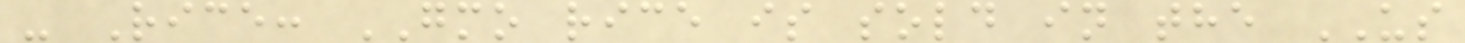- Rice: GMO rice is sold in the US
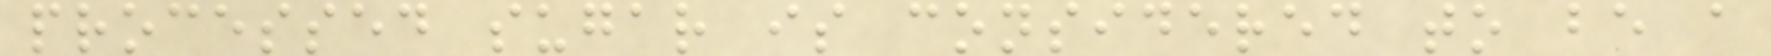processed sugar is considered to be a
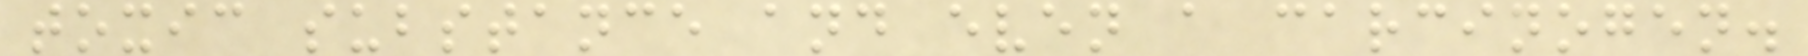toxic substance and even a carcinogen.
